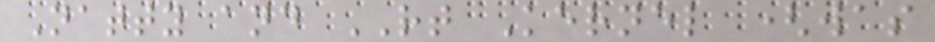Natty and RT Kernel (was
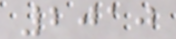2010
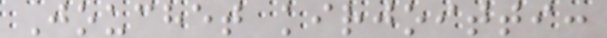Jouchet kirjoitti:
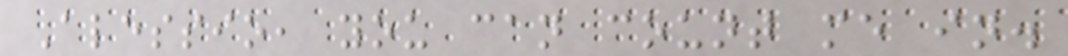Alessio, you can count me in.
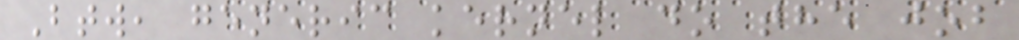Btw, generic kernel do the job
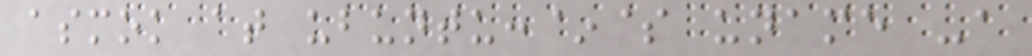asmok at ubuntu:~$ uname -a
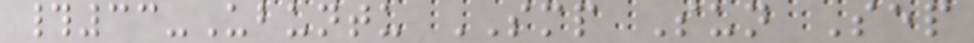#33-Ubuntu SMP Sun Sep
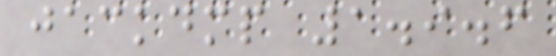jackdmp 1.9.6
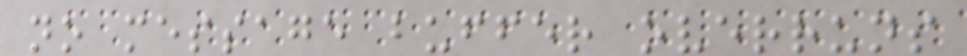no message buffer overruns
